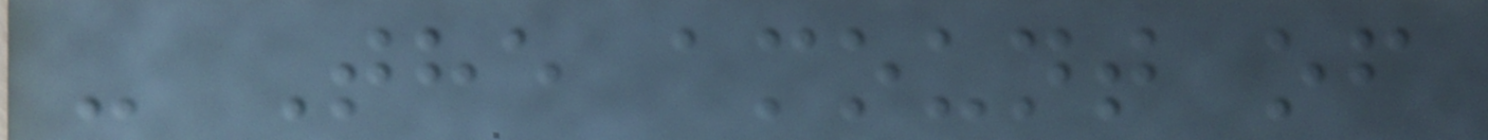- The amount of
